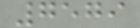7579
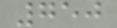750
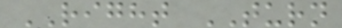RIGHT TURN
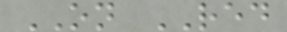ON RED
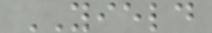YIELD
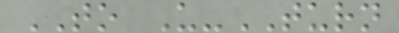TO U-TURN
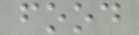food
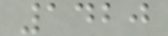1420
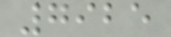7925
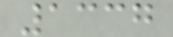1337
